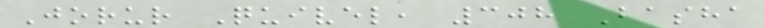Jorur Quivel, 308 Basha
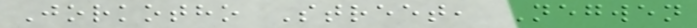Jorkotho Street, Negwen
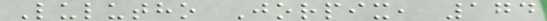Lulutho Jorpix, 174
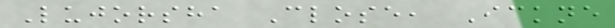Lujorsha Close, Ickne
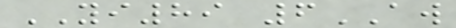YI89 6AW
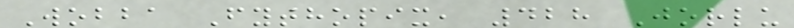Wobba Fythopix, 428 Jorlu
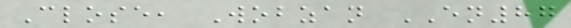Close, Wobzan EN87
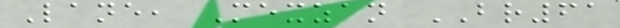Lane, Mexzan BR61
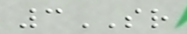3SR
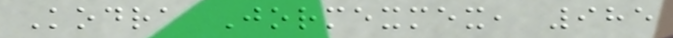Kodra Jormexmex, 985
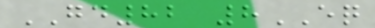GD82 8EQ
